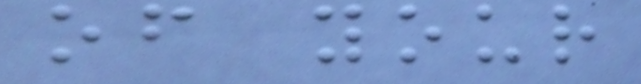of your
